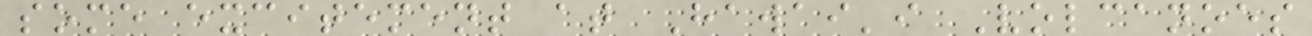some excitement at Hawai'i Volcanoes
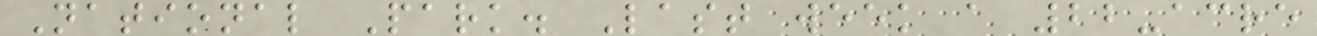National Park. Last week a 22-acre
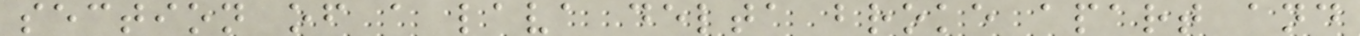section of a lava delta broke apart and
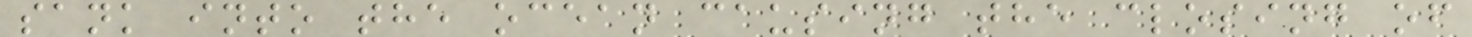sank into the ocean causing the closing of
